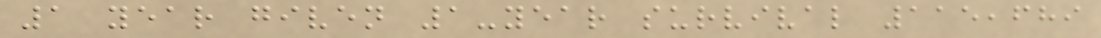1 year given 1-year survival 115,689
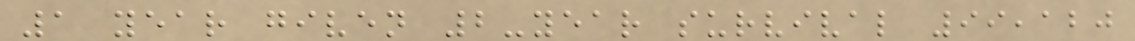1 year given 2-year survival 99,120
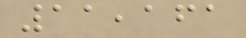11,161
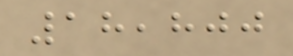18,800
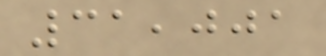31,001
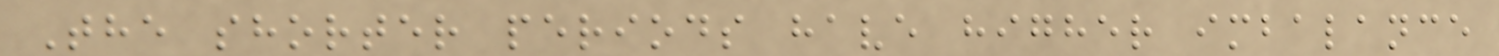The shorter periods have higher imbalance
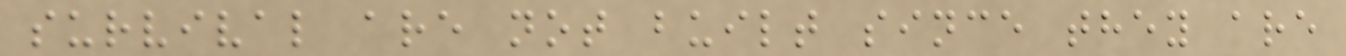survival are not built since they are
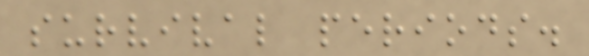survival periods.
